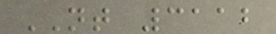NT 3112
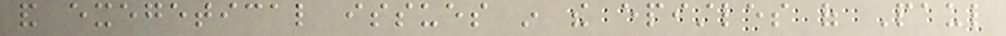and exegetical issues in the epistles of Paul
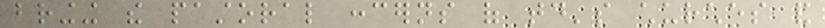bringing the pastoral concerns of today's churches and
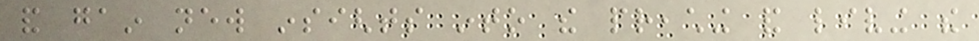and gain new insights into the preaching and living the
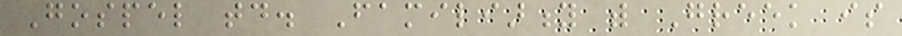Gospel today. Familiarity with Greek is
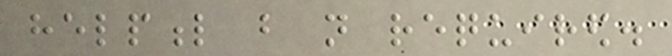helpful but not required.
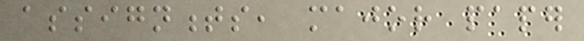assignments, major paper
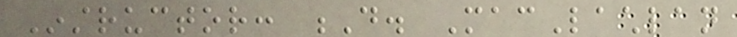Instructor: D. MacLachlan
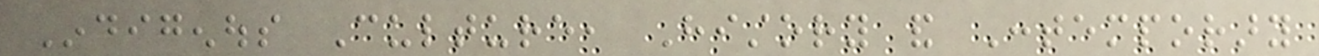Indigenous Culture, History and Contemporary
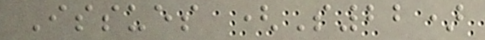Issues (S22)
